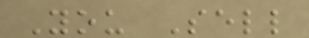You Sell
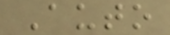Auto
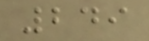249
